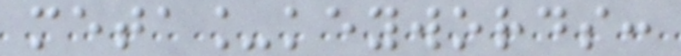meta_keywords:
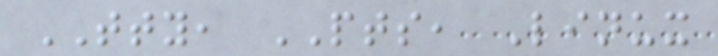TTY, PTS, Linux
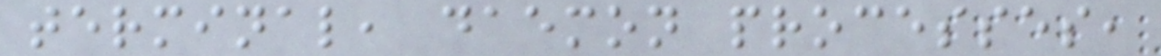terminal, daemon processes,
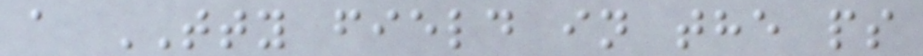a TTY field in the ps
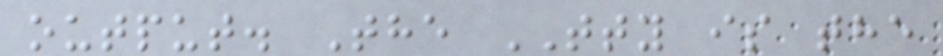output. The TTY is the
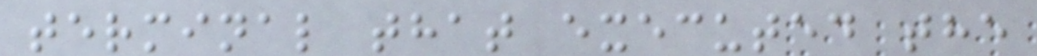terminal that executed the
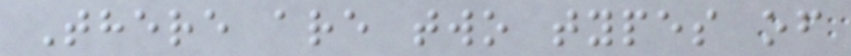There are two types of
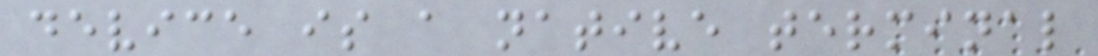device is a native terminal
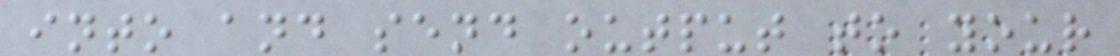into and send output to your
